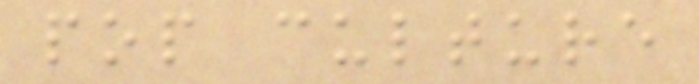pop culture
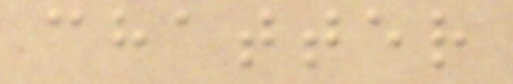chatter
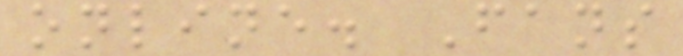online. Fans
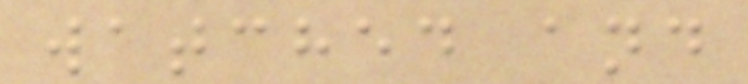watched and
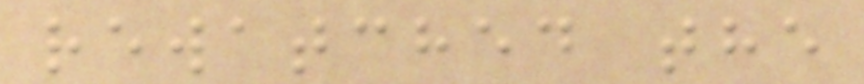rewatched the
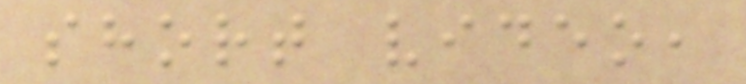short video,
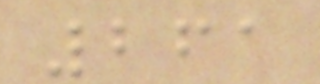261
